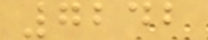7242
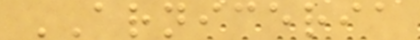ARNICERIA
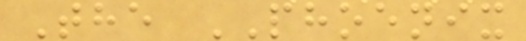The PHOENIX
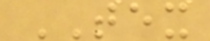TEX
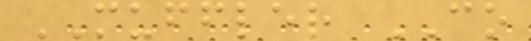MUFFLER CO
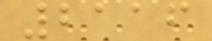2116
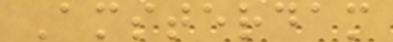Amsterdam
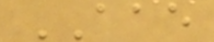AAE
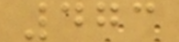473
